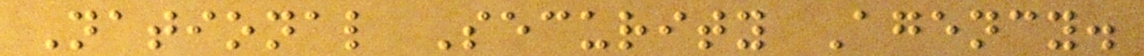National Security Agency.
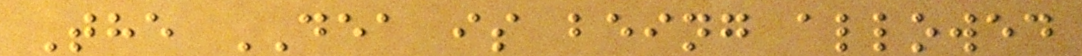The DEA is being allowed
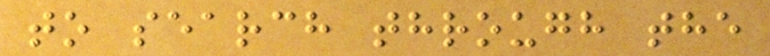to search through the
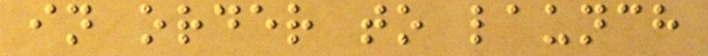in order to launch
